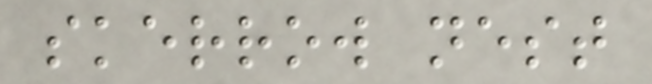skerrow nest
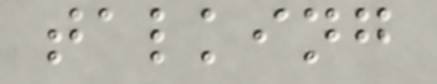talking
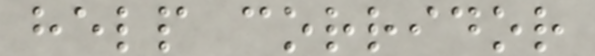help corridor
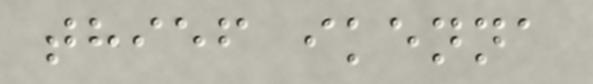thief ikenna
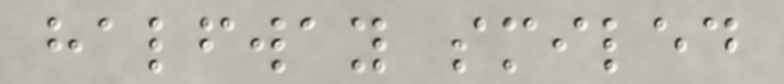halfway smiled
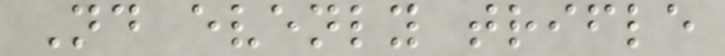Nd evenly trifle
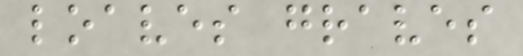loaves graves
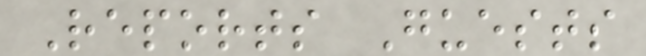Reports Guests
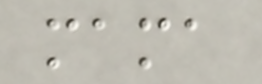mama
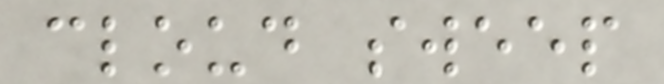cloud sweep
